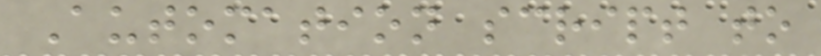Automation script to
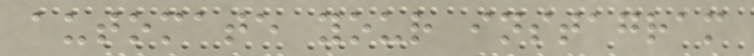automate your instagram
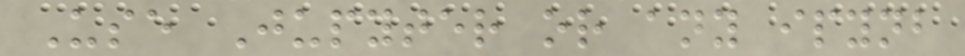Use Jupyter or any ipynb
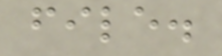file.
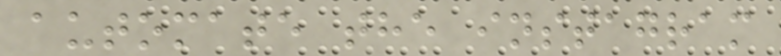automate the instagram
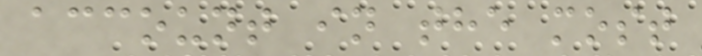account in the most
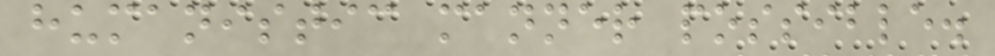humanistic manner possible.
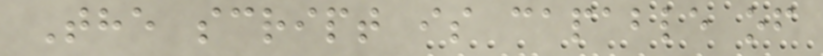The script is capable of
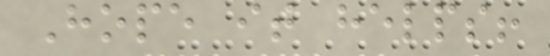Hope it helps!
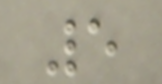5
